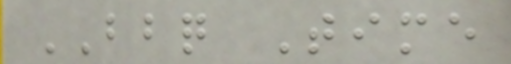BBQ Time
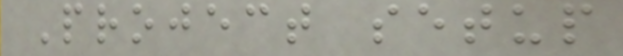Project setup
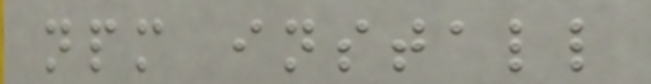npm install
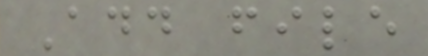Add file
